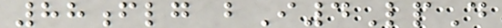88flg bI4LpD
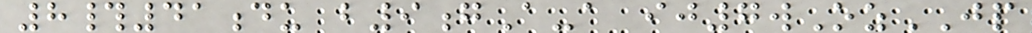8#41du b9gA-a ij7wOzJP
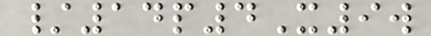/14p4X9w
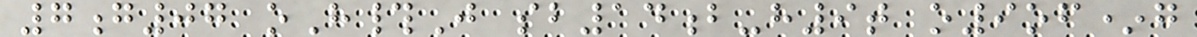7g07 oH#J sb14b-h9t o9of*g
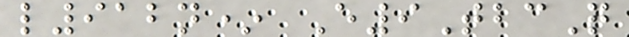l912n* E9TbcQ
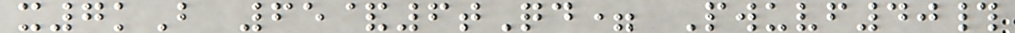x7kB 65&6tQd= Pwuvf40#
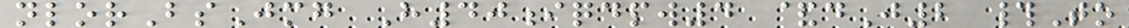nlorBsJmg H40iqdpw4 &dJ2 #To
